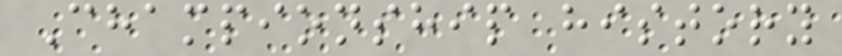Championship history
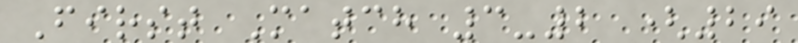First Match 3-2 (29
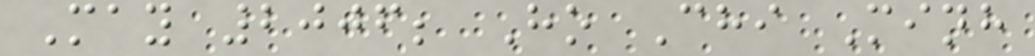May 2006; Ho Chi Minh
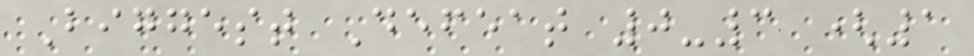Biggest Defeat 0-3 (1
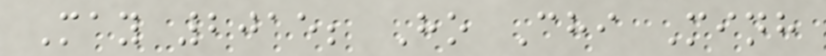May 2015; Ho Chi Minh
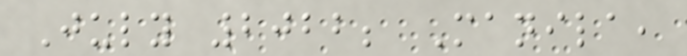July 2022; Manila,
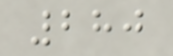280
